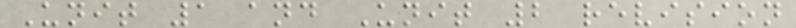Unit 1 and Unit 2 revision
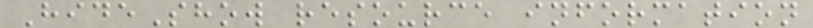HideShow resource information
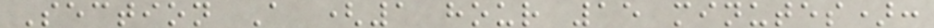Section A (1 hour 15 minutes):
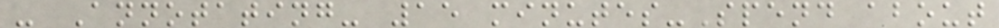- Annotating- 15 minutes-Spend about
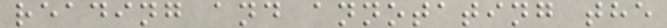reading and annotating the
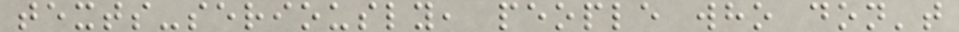texts-seriously, people who don't
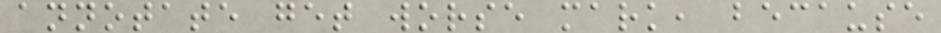annotate get worse mark, because
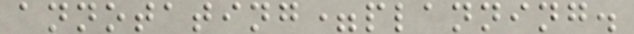annotating=planning.
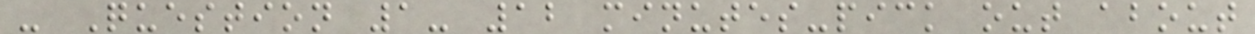- Question 1- 12 minutes-pick out about
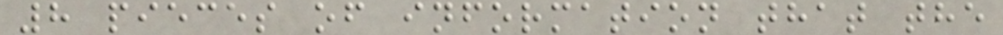8 pieces of information that the
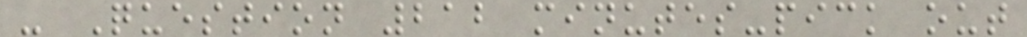- Question 212 minutes-pick out
